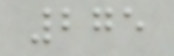275
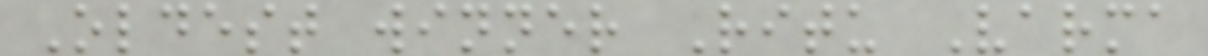Oldest winner Ritu Varma
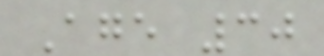Age 30
